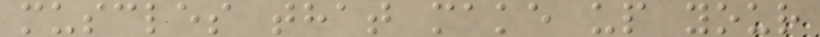muscles that make up your
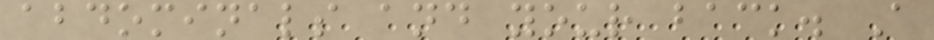abdominals and your back. A
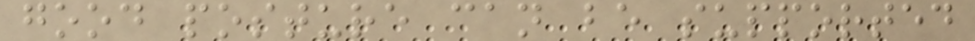good posture can be supported
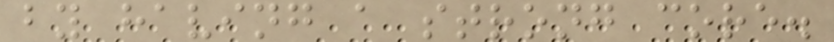by having a strong core.
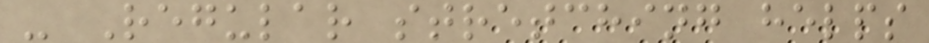- Regular stretching helps
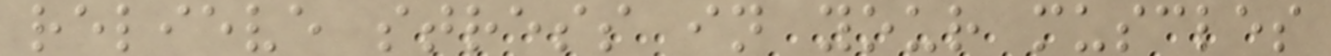relieve stress in your muscles
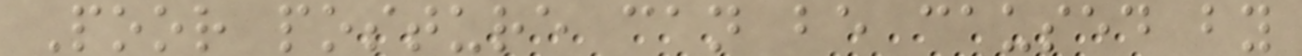Poor posture can be caused by
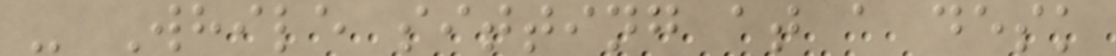- While sitting at a desk
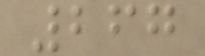267
